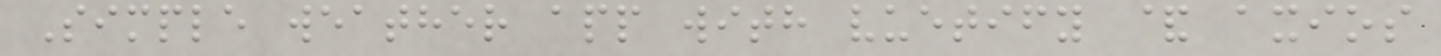Simple weather app with vuetify & axios
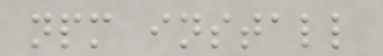npm install
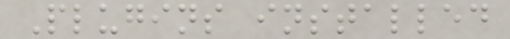Plugins installed
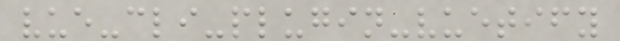vue-cli-plugin-vuetify
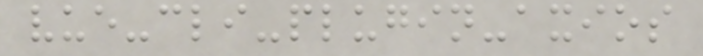vue-cli-plugin-axios
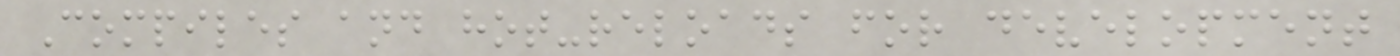Compiles and hot-reloads for development
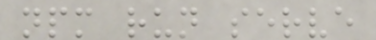npm run serve
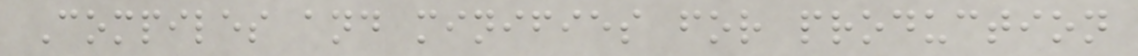Compiles and minifies for production
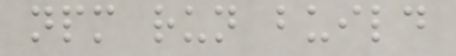npm run build
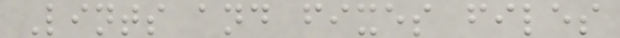Lints and fixes files
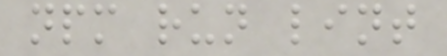npm run lint
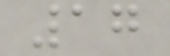17
